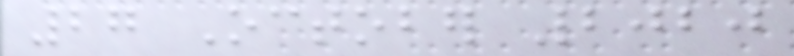27 October 2020
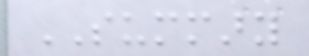SUMMARY
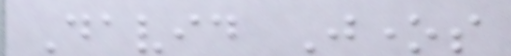David Jones
